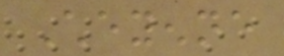Cheyenne
